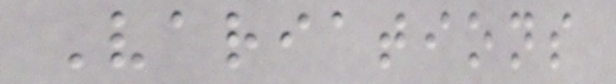Variations
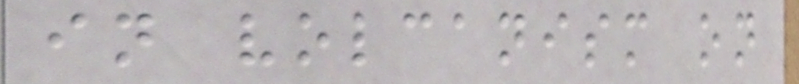in volcanism on
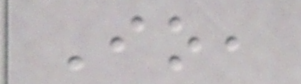Io,
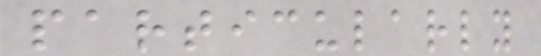particularly
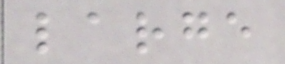large
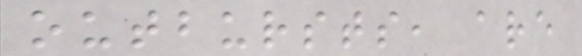outbursts, are
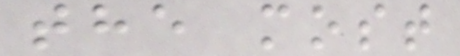the most
